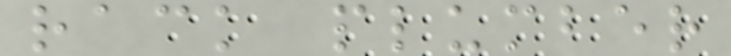rack plumber
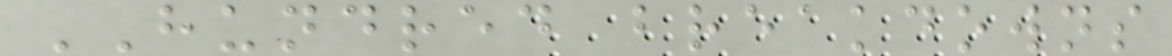HUNDRED breakdowns
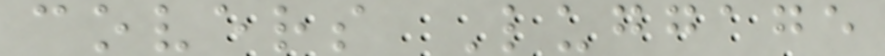covers Luggage
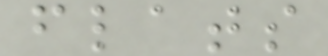flats
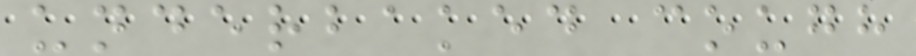underbaked cough
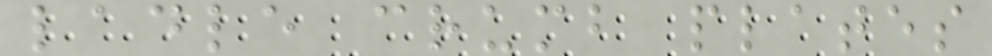ladle crumb plates
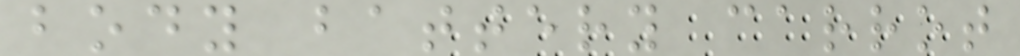body battery carrot
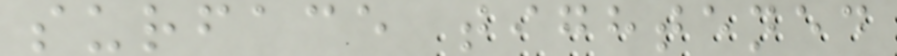surface tightened
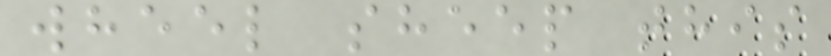wheel sheep this
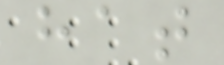hat
